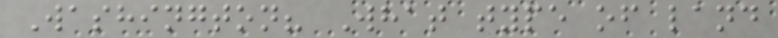Washington? What type of land
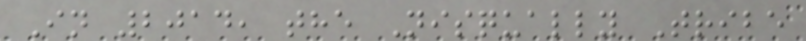In 2014, the Nisqually Tribe
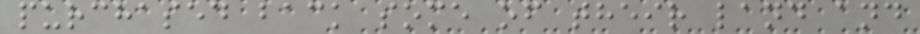purchased back some of their land and
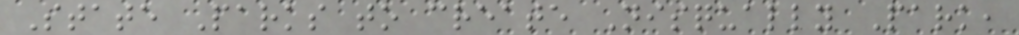State Parks to create Nisqually Park,
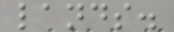lands.
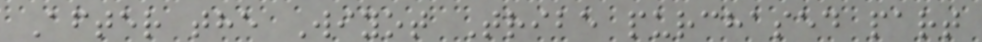After the Wiyot Tribe purchased part
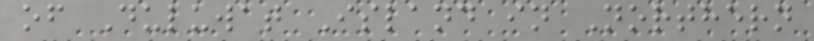of Duluwat Island in Northern
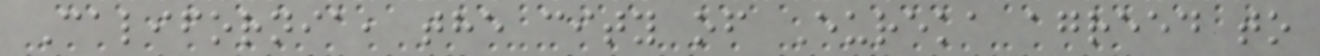California, the city of Eureka agreed to
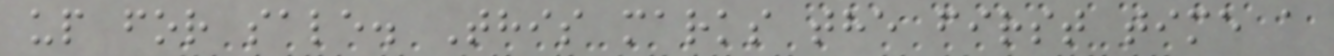up for sale. This marks the first time a
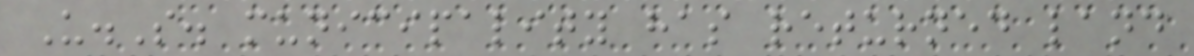U.S. municipality has returned land
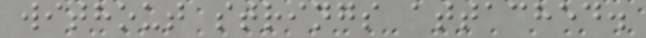without strings attached.
